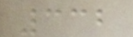332
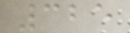325
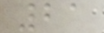21
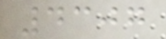4307
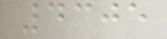4305
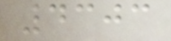4303
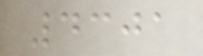4301
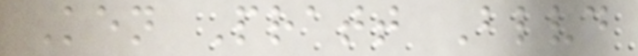Ken Pratt Blvd
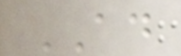AD
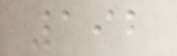192
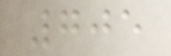705
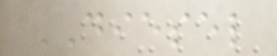DIESEL
